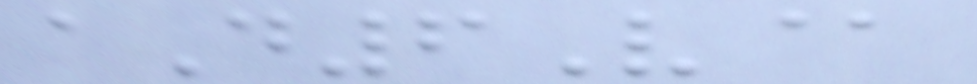aD6V@
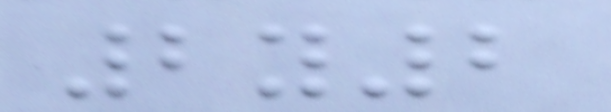2y2
